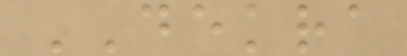DEKRA
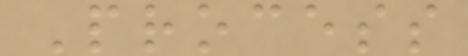Process
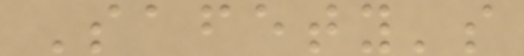Safety's
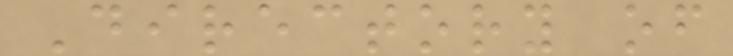Directory of
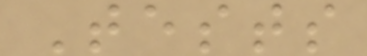Tests
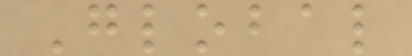Global
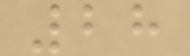28
